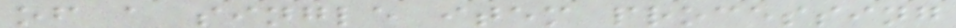of a single item processing
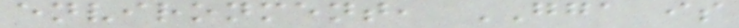environment, GGA is
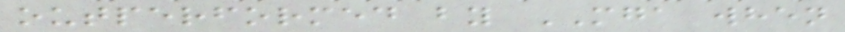outperformed by MGA when
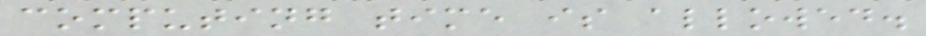computing time is allowed.
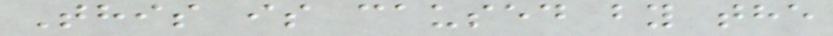This is caused by the
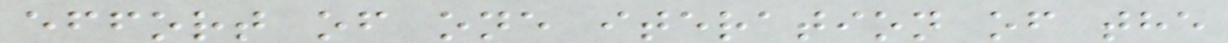effort of one iteration of the
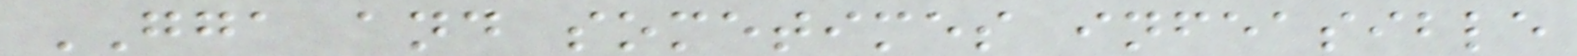GGA and sometimes infeasible
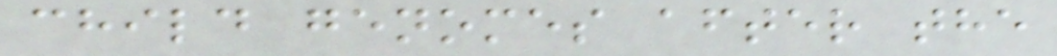child genomes after the
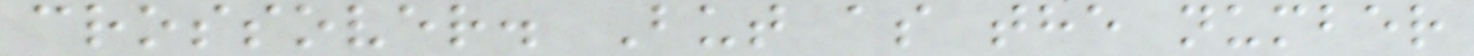crossover. But as the number
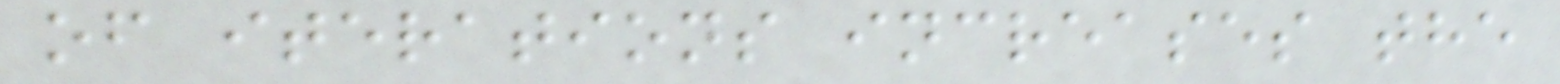of iterations increases the
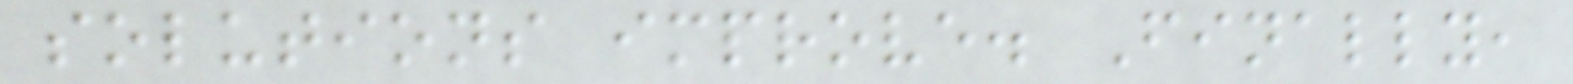solutions improve. Finally,
